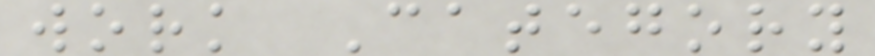work Category
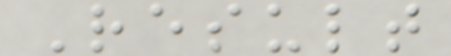Result
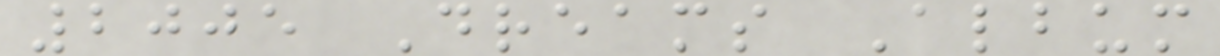2005 Dreams Album
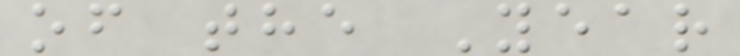of the Year
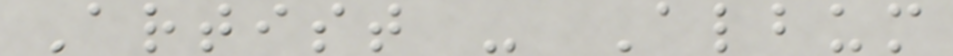Artist - Album
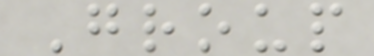Group
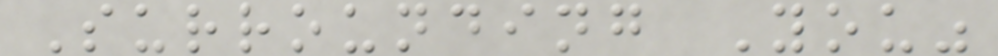Surrounding You"
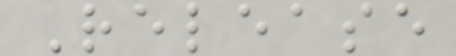Release
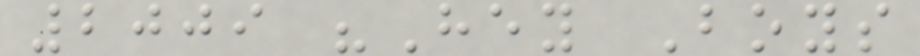2009 "Hey Boys
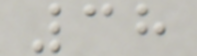38
